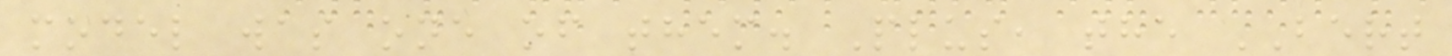model was one of them. Plus, the BERT
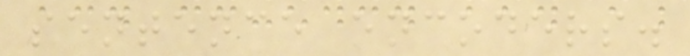sentence encoders.
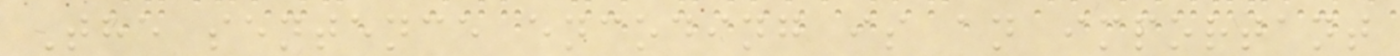The sentence encoding is an important
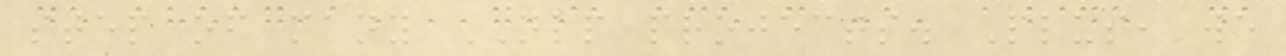step of many NLP projects. Plus, we
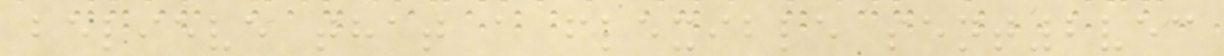believe that a flexible sent2vec
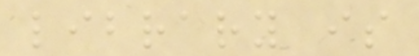library is
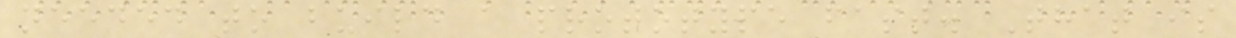needed to build a prototype fast. That is
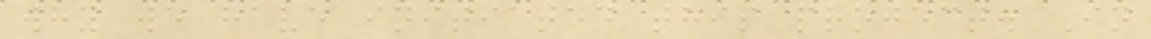why we have initiated this project. In
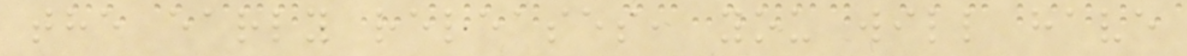the early releases, you will have
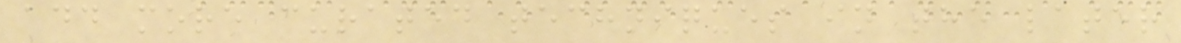add more curated techniques in the later
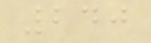240
